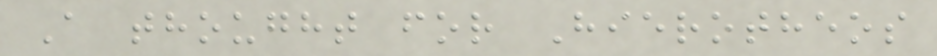A thought for Hierotheos
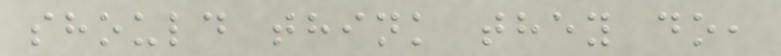should think they do,
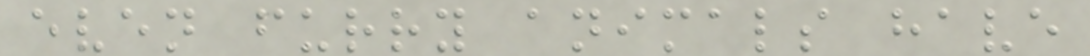even furry animals have
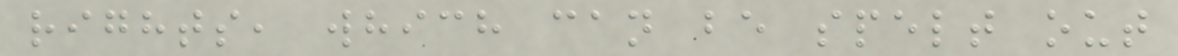rights, which can be spelt out
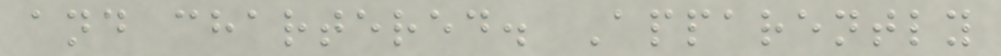and chartered. Apparently
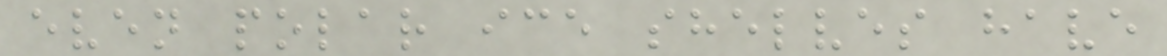even polar ice shelves have
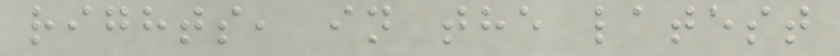rights, in the latest
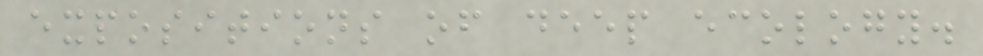expositions of deep ecology.
